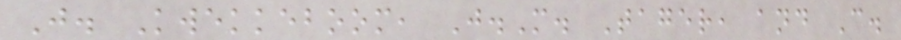J. Kwekkeboom, J.M. Tager, and C.
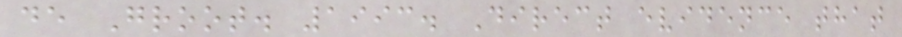de Groot. 1993. Direct evidence that
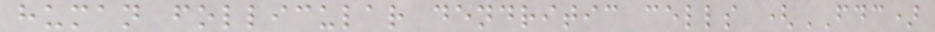human follicular dendritic cells (FDC)
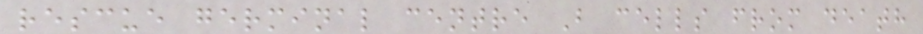rescue germinal centre B cells from death
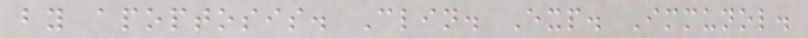by apoptosis. Clin. Exp. Immunol.
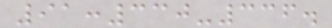91:330-336.
